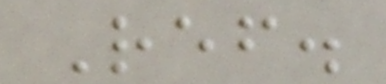Ref.
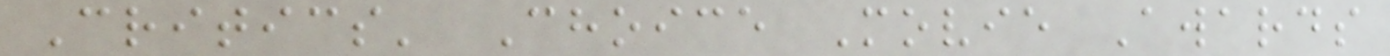Critics' Choice Movie Awards
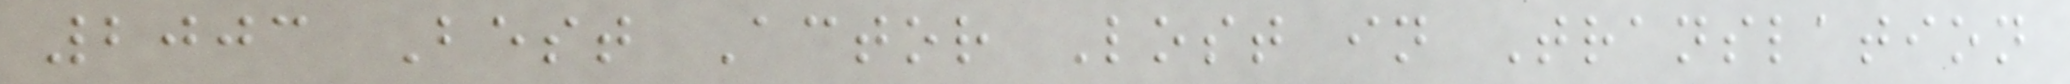2003 Best Actor Lost in Translation
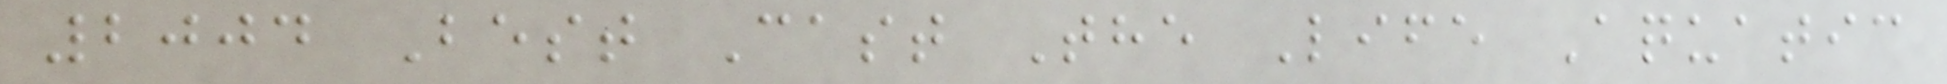2004 Best Cast The Life Aquatic
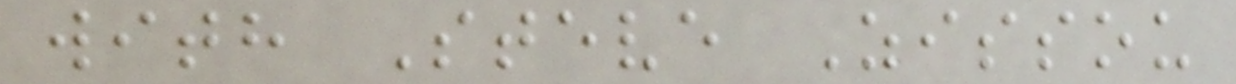with Steve Zissou
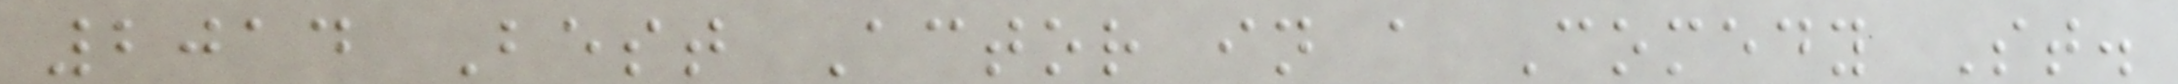2014 Best Actor in a Comedy St.
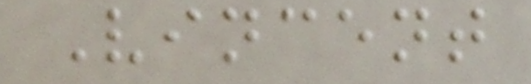Vincent
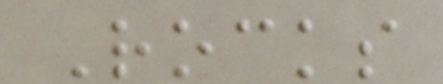Rocks
